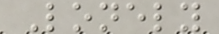Lonely
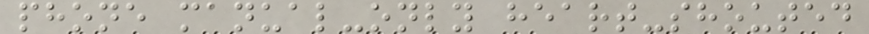phone manual-only heart-shouted
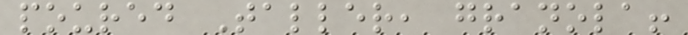poured Taller, granola!
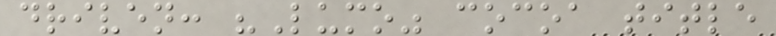driven: "Lumo" cocoa title
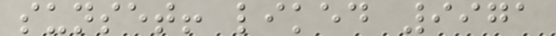sunset! liked 9971
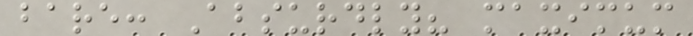bare: Absurdly? maximum
